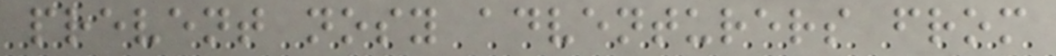prevent nosy adventurers from
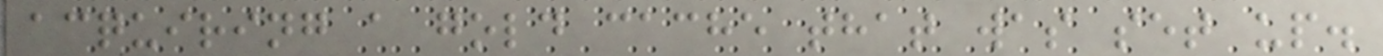acquiring a gold cache that was set up.
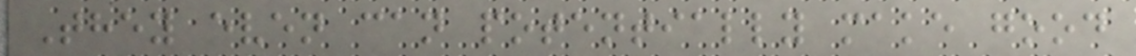They even can potentially make good
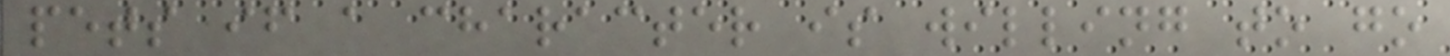pets if a character is willing to go
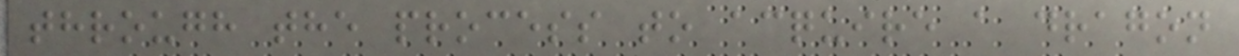through the process to acquire a dragon
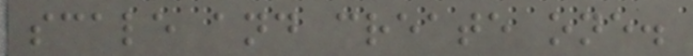scale and create one.
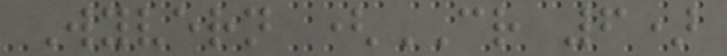Wyvern (CR 6)
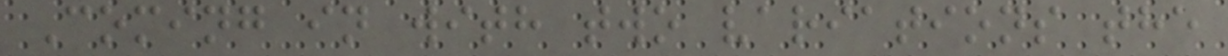Coming in with two variations the
